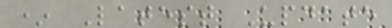* Latest Update
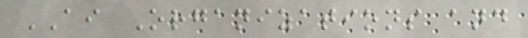AI Organizations and
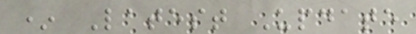* Latest Update
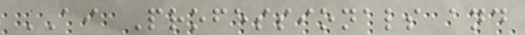AI Professionals and
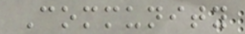Community
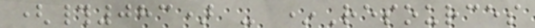(#083) - *Resources
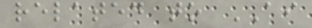related to AI
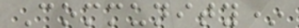Community*
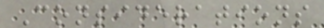Considerations
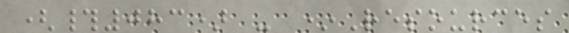(#083) - *Resources
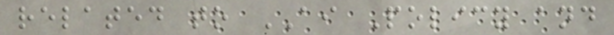related to AI Policy and
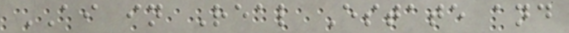AI in Real Estate and
